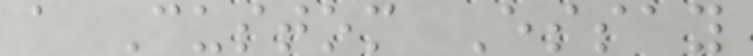a Custom Essay
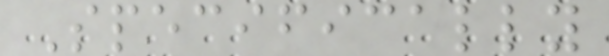Specifically
